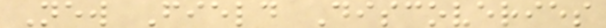New Field Discoveries
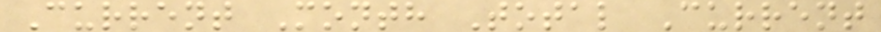Current Month Total Current
